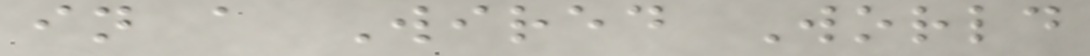in a Wired World
